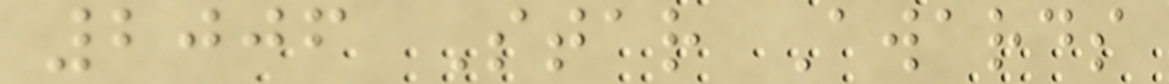2006 Star Awards
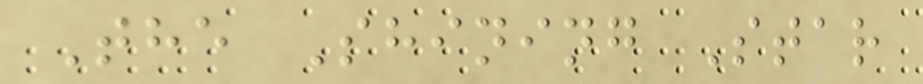The Shining Star
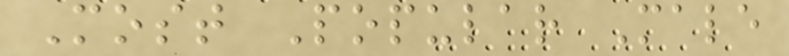Most Popular Male
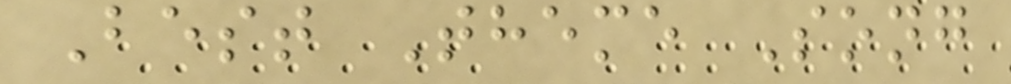Best Theme Song
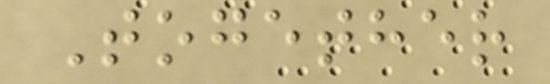Together
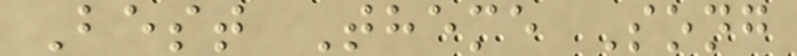Best Theme Song
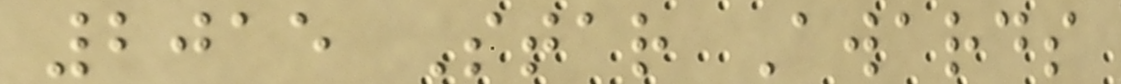2015 Star Awards
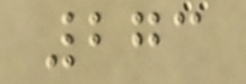273
